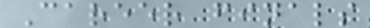Career finals
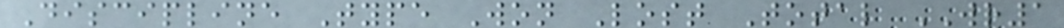Discipline Type Won Lost Total WR1
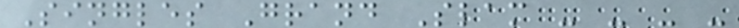Singles Grand Slam - - - -
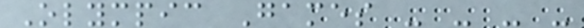Olympic Games - - - -
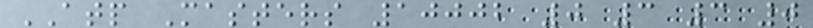ATP Masters 10002 0 3 3 0
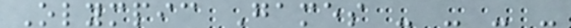Olympic Games - - - -
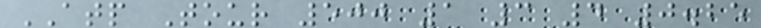ATP Tour 500 1 3 4 0.25
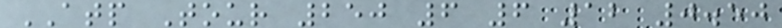ATP Tour 250 6 6 12 0.50
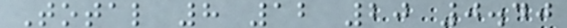Total 8 12 20 0.40
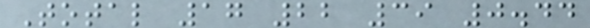Total 17 22 39 0.44
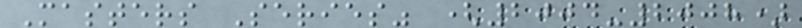Masters Series" (2004-2008)
